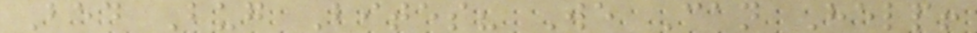Bed Bug Bites? We Can Help!
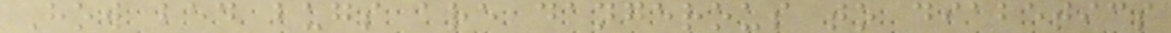How bed bugs are dangerous to diabetics
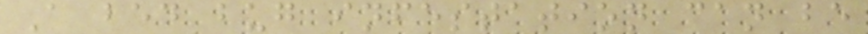A bed bug infestation can be
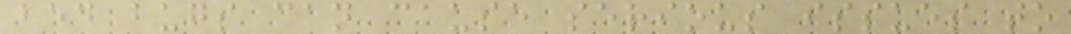bed bugs can cause serious issues to
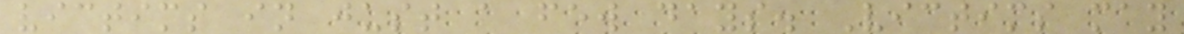victims in just a few days. Victims may
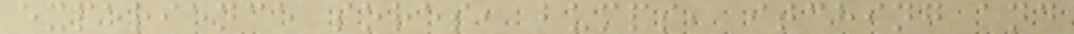experience sores, bumps, itching and
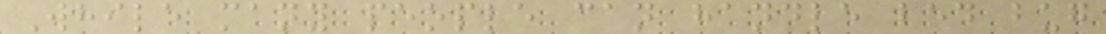While many people can handle bed bug
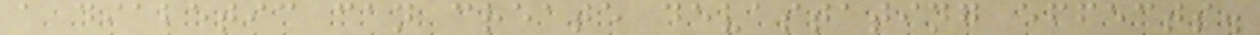a diabetic can create devastating effects.
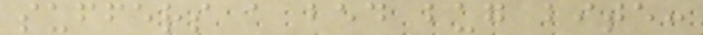suffers a bed bug bite:
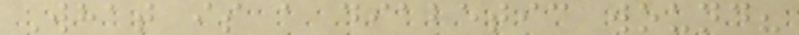What is a diabetic wound?
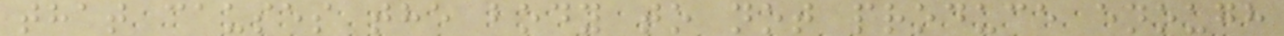that causes the body to not produce enough
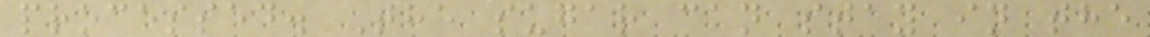processed. The sugar can stay in the
